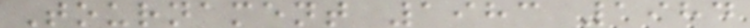Tournament 1983 1984
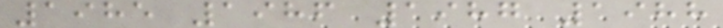1985 1986 1987 1988
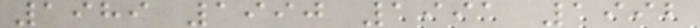1989 1990 1991 1992
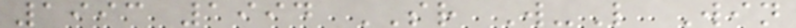1993 1994 SR W-L Win
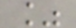%
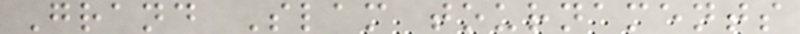Grand Slam tournaments
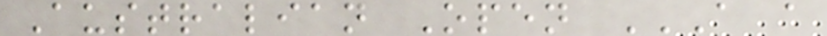Australian Open A A
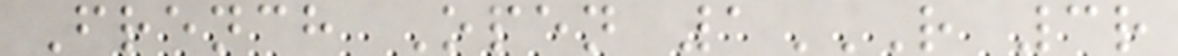French Open 1R 3R
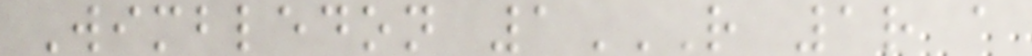Wimbledon 1R 1R A
